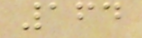164
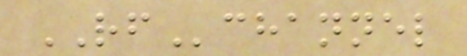RFchannel
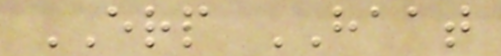ERP HAAT
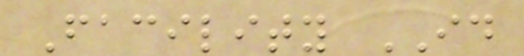Facility ID
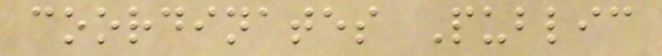coordinates Public
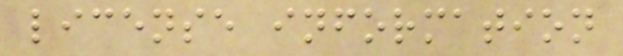license information
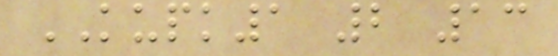KUPK1 2 13
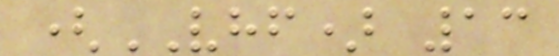(VHF) 13
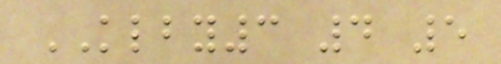KLBY3 4 5
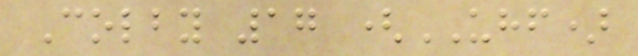Colby 17 (UHF)
